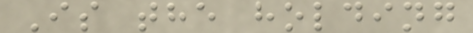Is the holding
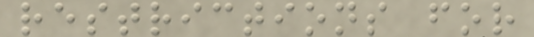restrictions for
